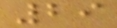29
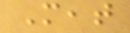Meat
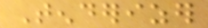Tenderizer
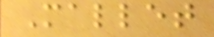Mallet
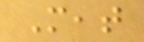Meat
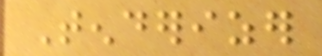Tenderizer
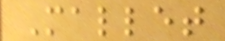Mallet
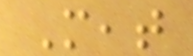Meat
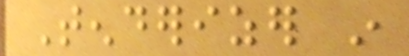Tenderizer in
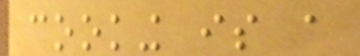cooking is a
